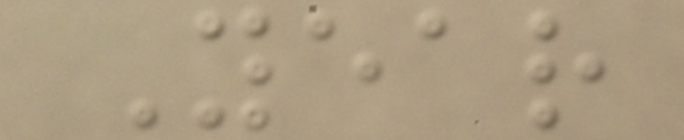Year
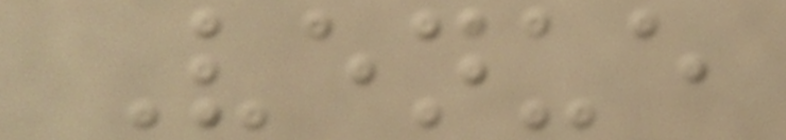Venue
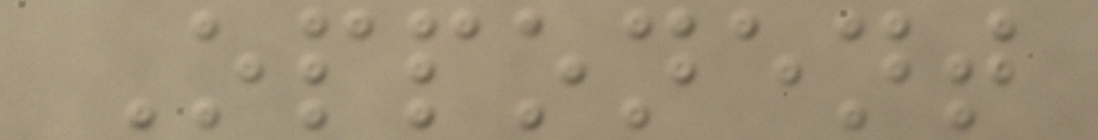Opponent
